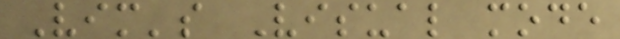Vim's Visual mode
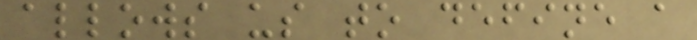allows us to define a
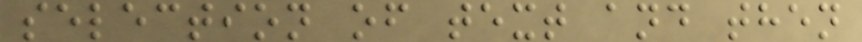selection of text and then
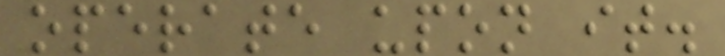operate upon it.
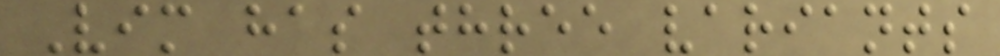Vim has three variants
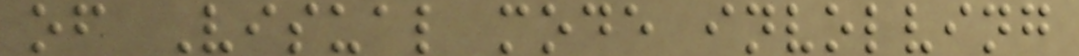of Visual mode involving
